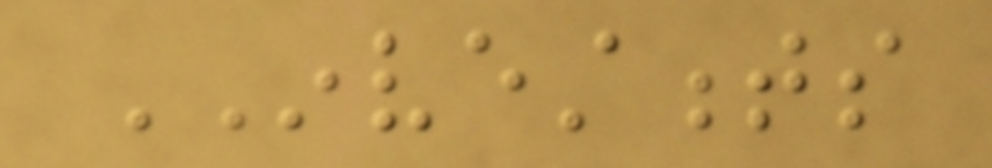INVESTMENTS
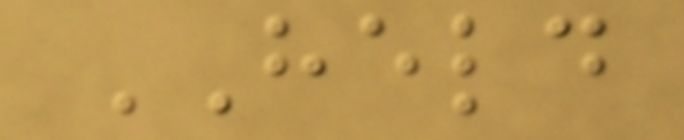HELD
